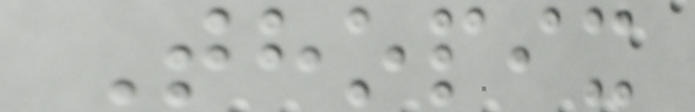Thopix
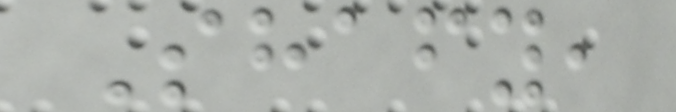Shafy,
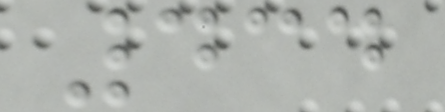434
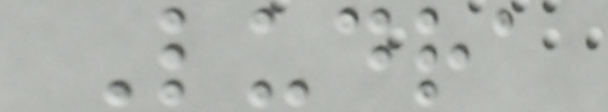Ludra
